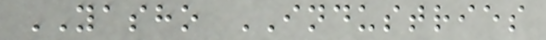YASHO INDUSTRIES
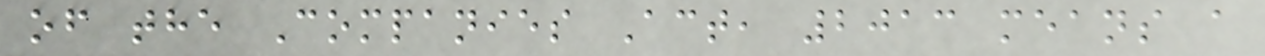of the Companies Act, 2013 means a
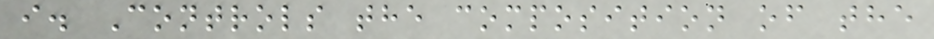i. Controls the composition of the
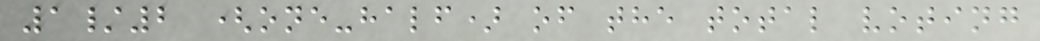1/2 (one-half) of the total voting
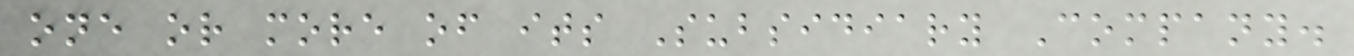one or more of its Subsidiary Company.
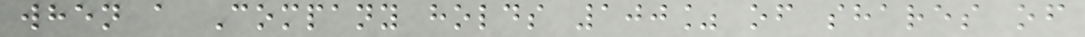when a Company holds 100% of shares of
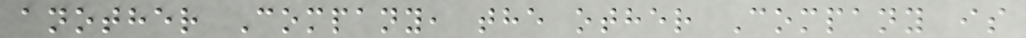another Company, the other Company is
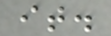it.
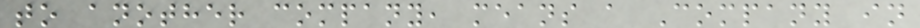to another company, means a Company in
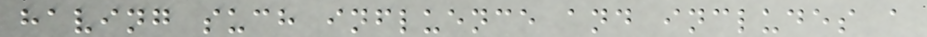having such influence and includes a
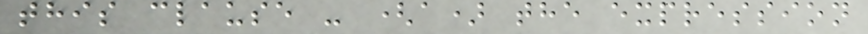this clause - (a) the expression
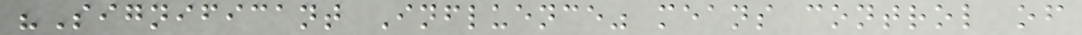"Significant Influence" means control of
